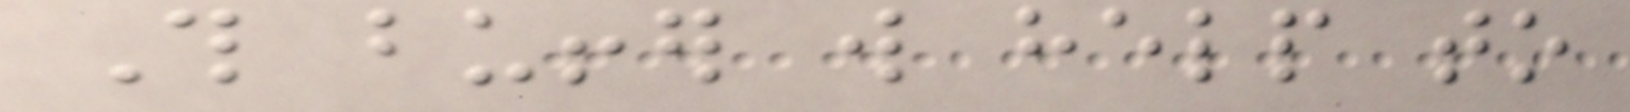This buffer will help to
